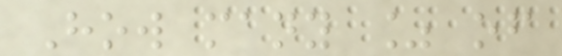How many % of
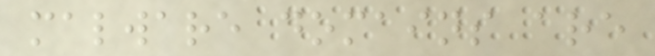malware domains are
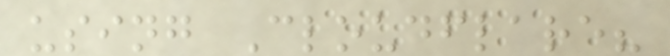using Cloudflare?
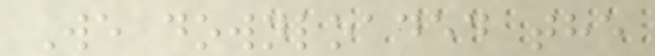We downloaded the
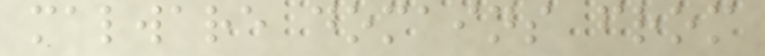malware domains from
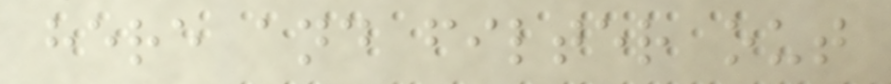here and filter out
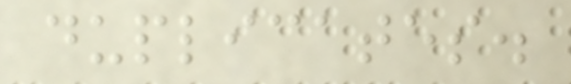duplicates.
